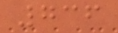736
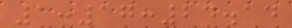1:17:24.14
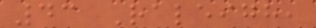43 Raleigh,
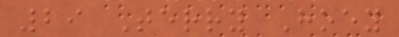29 Terry Hoey
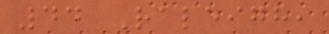44 Raleigh,
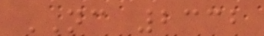NC 2332
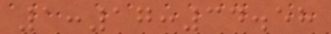1:17:34.58
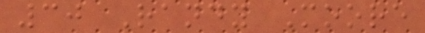30 Randy Moore
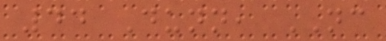44 Dunn, NC
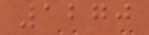1270
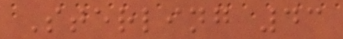Sterling 43
